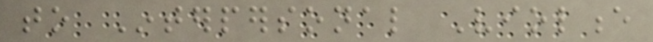to Interpersonal Violence
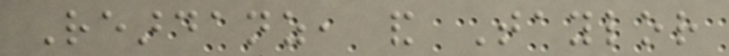Reardanz, and Taylor
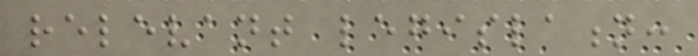relevant legislation:
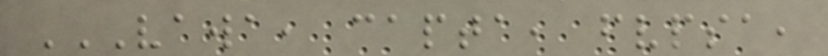VAWA, CAPTA, FVPSA,
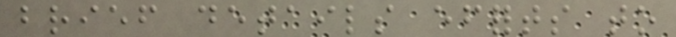brief details efforts to
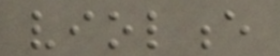violence
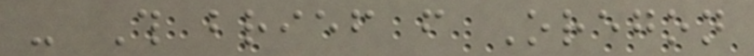- This brief from Oregon
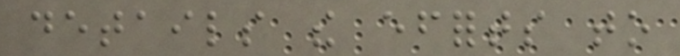details the efforts to
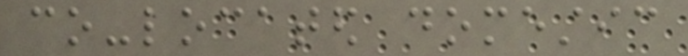co-located domestic
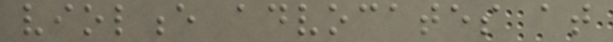violence advocates at
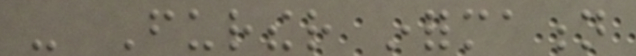- Further information
